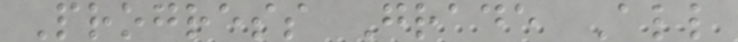Progress Grade All
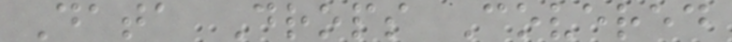Data Drops Covered
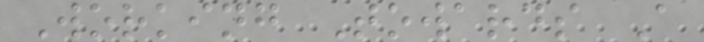Working Towards A
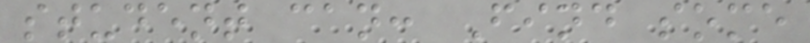student can: Find some
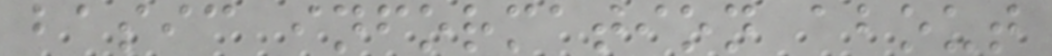basic information about
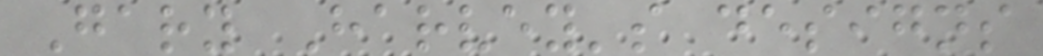Gary Harvey's designs
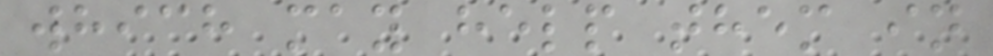which may help them in
